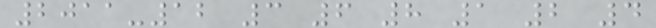2011-12 3 6 8 1 2 4
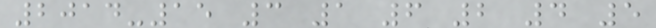2014-15 3 1 6 2 4 5
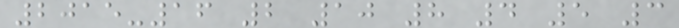2015-16 2 10 8 4 5 3
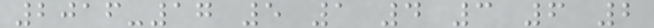2016-17 5 1 4 3 6 2
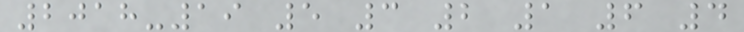2018-19 5 3 2 1 6 4
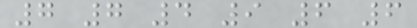7 7 4 9 6 6
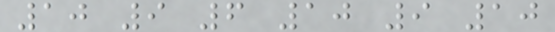10 9 6 10 9 10
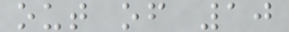out of 10
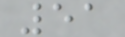51
